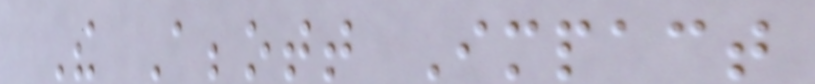The Abbott Impact
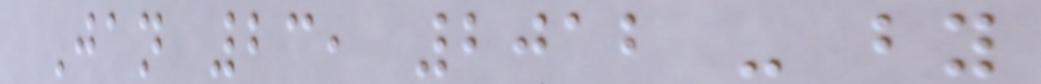Jan 23, 2012 - by
